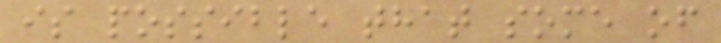is possible that some of
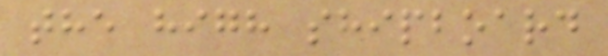the high shipboard
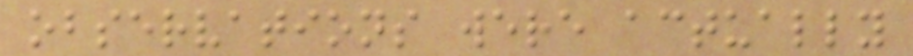observations were actually
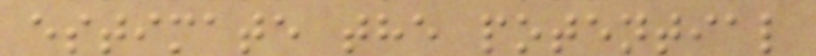estimate the potential
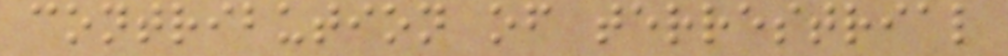contribution of terrestrial
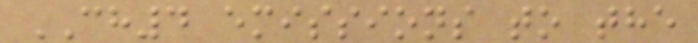CH4 emissions to the
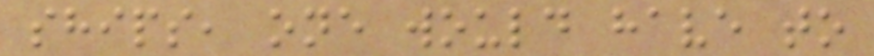ships, one would have to
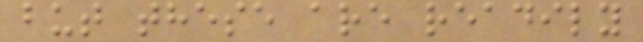but these are readily
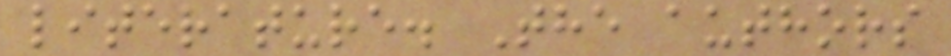literature. The authors
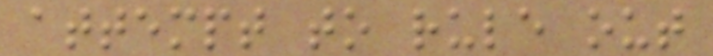attempt to rule out
